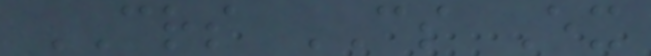CRS CS Ex
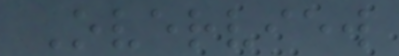Overview
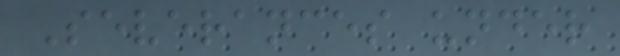Severances under
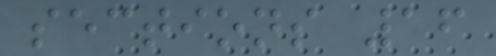sections 16
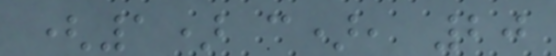(1) c), 20
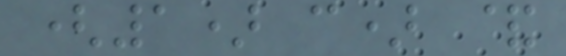(1) c) &
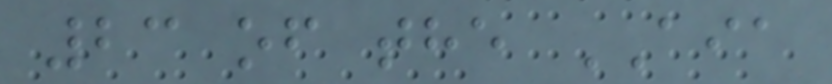23 of the AIA
